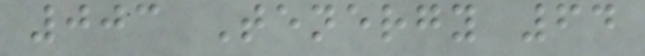003 Tenergy 64
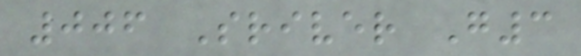006 Sriver G3
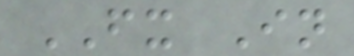FX In
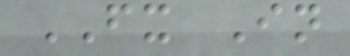FX In
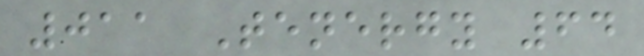011 Tenergy 64
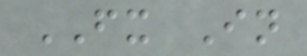FX In
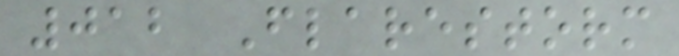012 Flarestorm
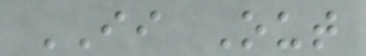II Out
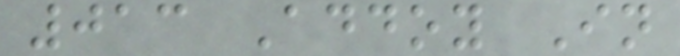013 Addoy In
